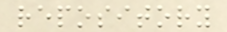repository
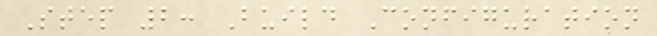Step 2: Build Configuration
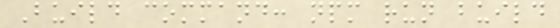Build command: npm run build
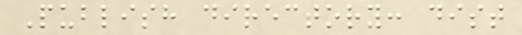Publish directory: dist
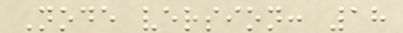Node version: 18
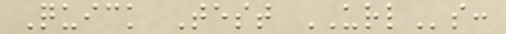Quick Test URLs:
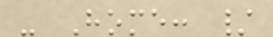- Home: /
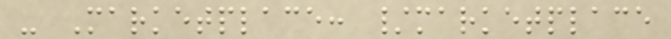- Marketplace: /marketplace
